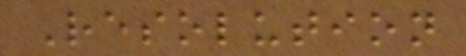Resolution
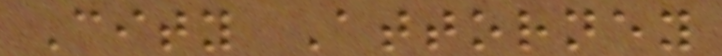City Attorney
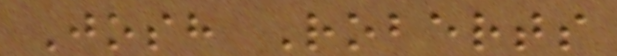Josh Roberts
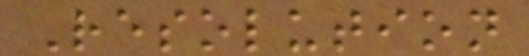Resolution
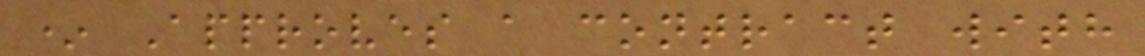* Approves a contract with
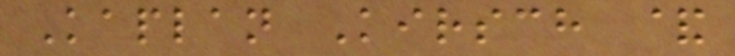Kaplan Kirsch &
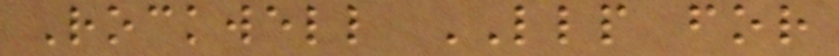Rockwell LLP for
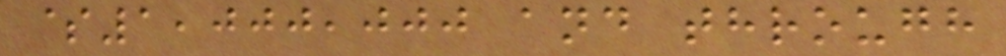$1,000,000 and through
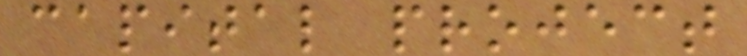capital project
